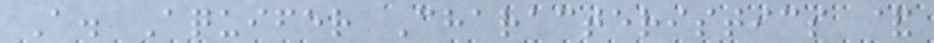A. Aquifer Characteristics &
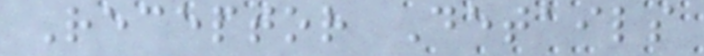Receptor Details
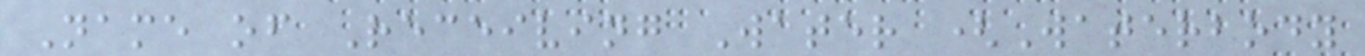Name of Receiving Water (Waterbody
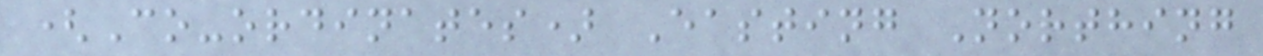(Co-ordinates) Easting Northing
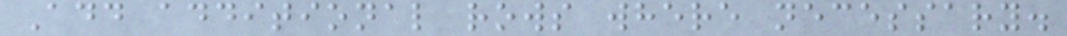Add additional rows where necessary.
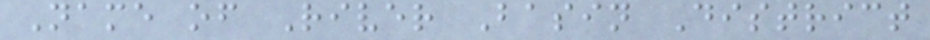Name of River Basin District
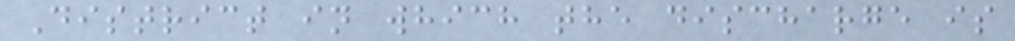District in which the discharge is
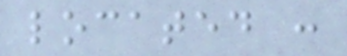located :
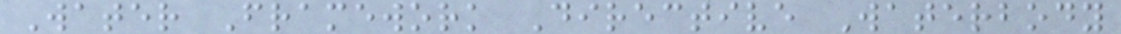Water Framework Directive Waterbody
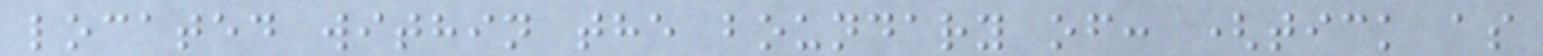located within the boundary of: (tick as
